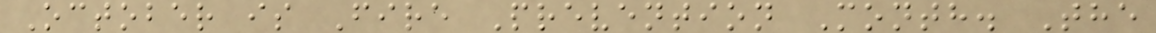October is Fire Prevention Month. The
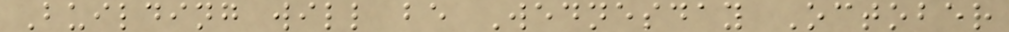Building will be Wednesday October
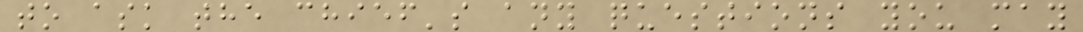to ask the chief's any questions you may
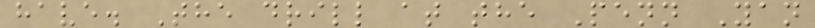have. The drill at the Penn Yan
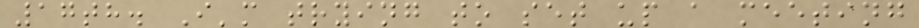17th. I'm trying to set up a meeting
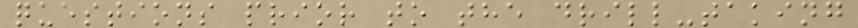questions prior to the drill-taking
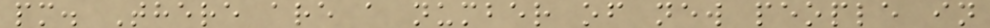pm. There are a number of new people in
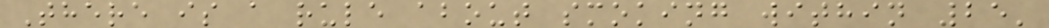There is a rule about smoking within 25'
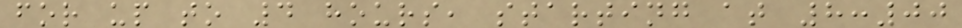for up to 4 hours, starting at 8:00
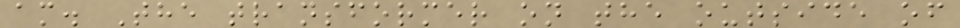am. The transformer on the outside of
